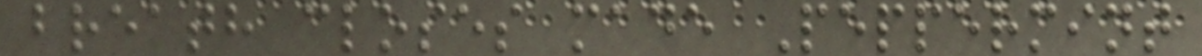breath closes made Peppermint
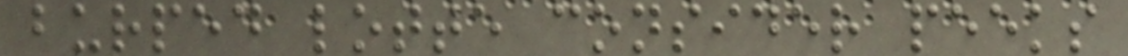burped lotte consider peeks
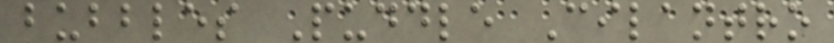bubbles Puddle Cilantro
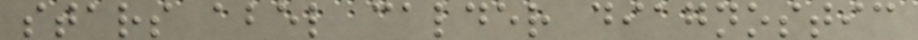stars abel calder diagnostic
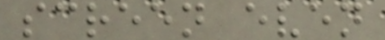screen even
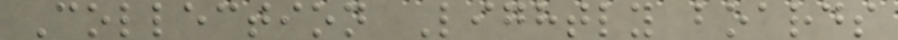Collection Lightly boards
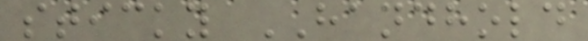sticky HANDHOLD
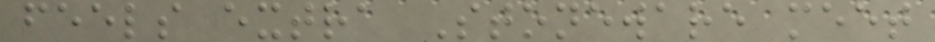feels extra Stoneware meet
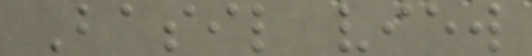Basil view
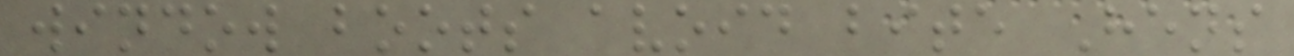window boots avoid bite Hens
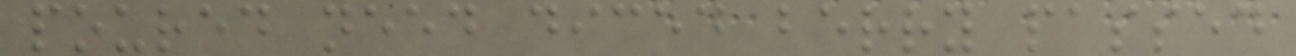poured need diced berry passed
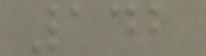142
